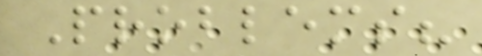Problems?
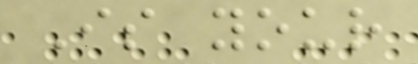Is your
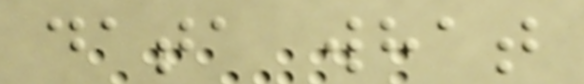data what
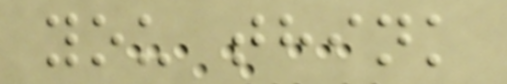you think
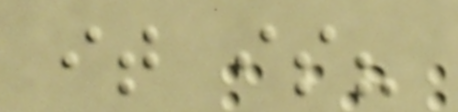it is?
